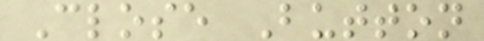Close Button
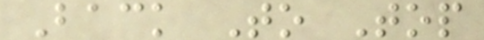Back To Top
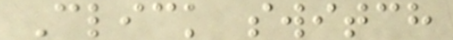Click switch
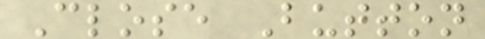Close Button
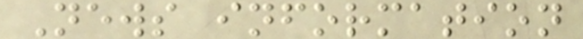News information
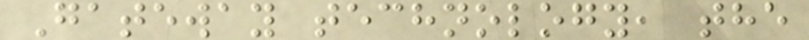Gateway technology, the
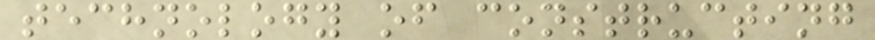technology of constructing
